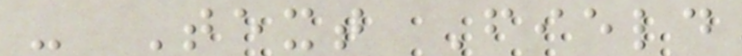- Text Field
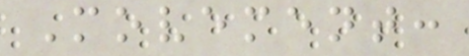Movement:
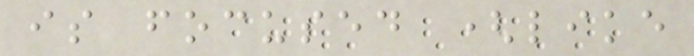is focused (like
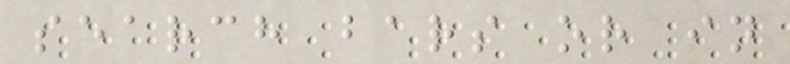search bars or in
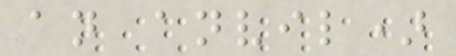an anvil)
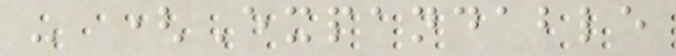- (Expandable
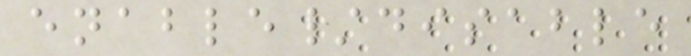enable/disable
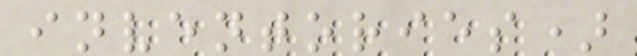inventories)
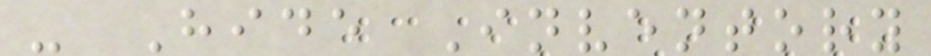- Hide Inventory
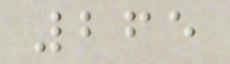265
